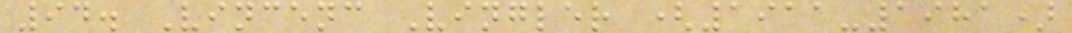94. Vincenc Vingler (1911-1981)
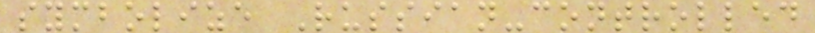symbolize Russian-controlled
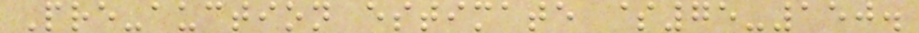Pre-auction estimate $75-150.
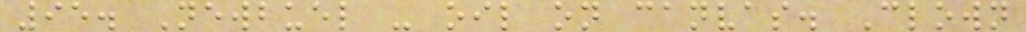95. Newbuel - oil on canvas. Clown
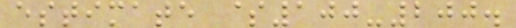estimate $100-200.
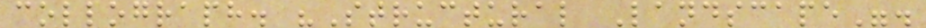collograph. "Structural Landscape".
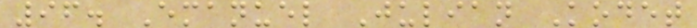96. Emanuel Julian Kodet
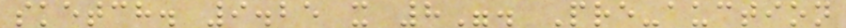sketch. 9.25 x 8". Pre-auction
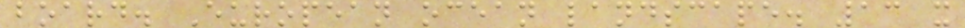board. European ocean landscape. 13 x
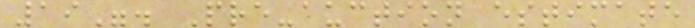19". Pre-auction estimate
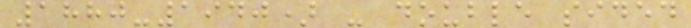1880-1940) - double sided
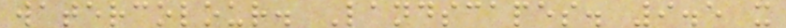watercolour. Landscapes. 9.5 x
